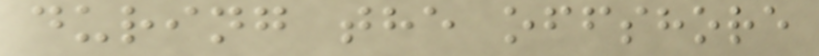during the offshore
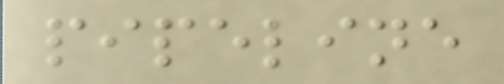pipeline
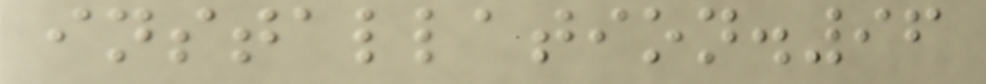installation.96
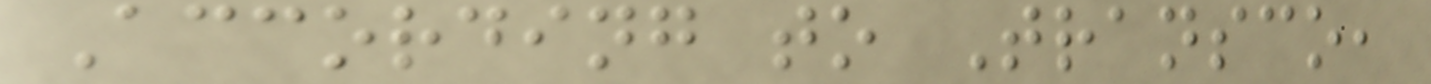According to Transco,
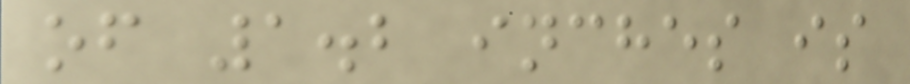of 1.2 inches is
